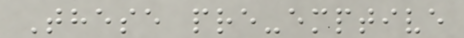These pre-emptive
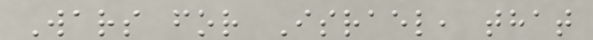Wars for Israel, that
